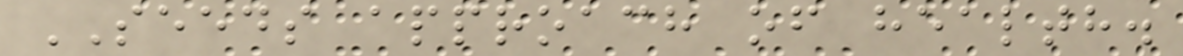SEEDS approach of health.
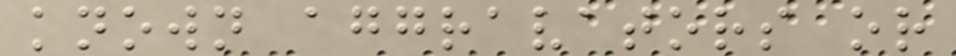known aggravators or
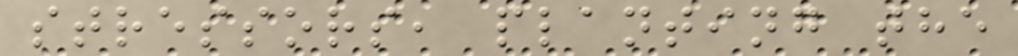stressors, planting the
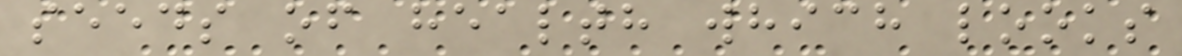seeds of health which looks
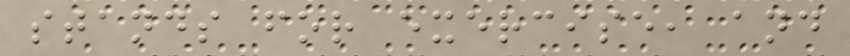stands for exercise, and
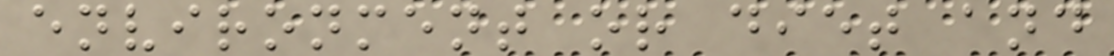environment or diet and
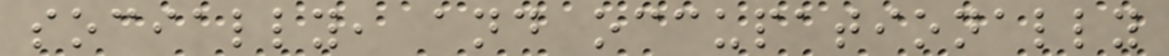socially, and occupationally
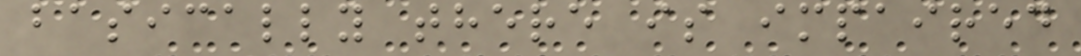basically there is impaired
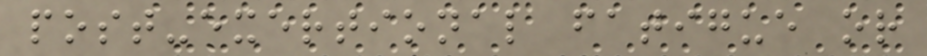post-exertional fatigue or
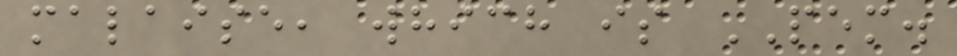malaise, which is PEM.
